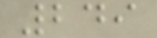249
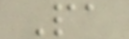Pa
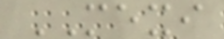MEXI
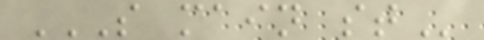S MAIN ST
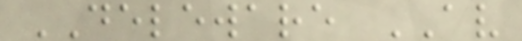DELEWARE AV
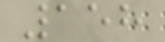158
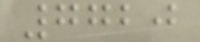7720
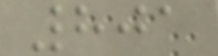801
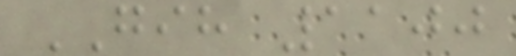GIH 1100
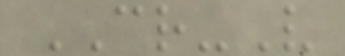CR-V
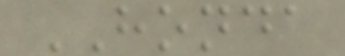HONDA
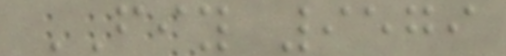FIY 9579
